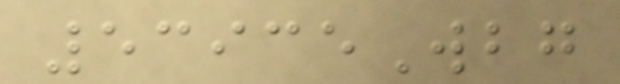53935Wbg
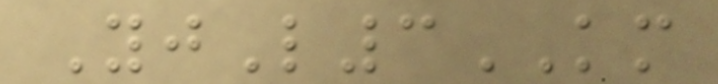YjL3KM
